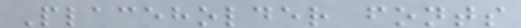Placeholder fonts
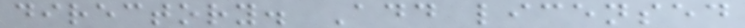directory. Add licensed
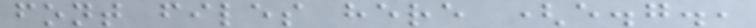font files here (e.g.,
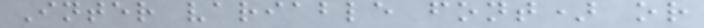Inter variable font) or
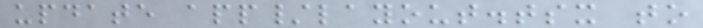update app/layout.tsx to
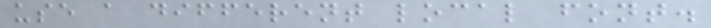use a different local font.
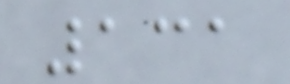131
